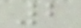2
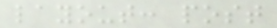layout: post
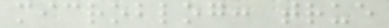microblog: true
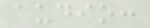audio:
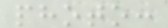photo:
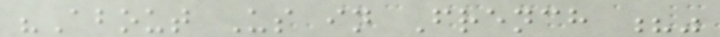"About Us in French ?"
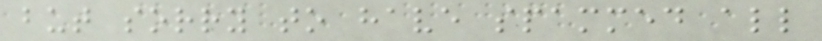but sorry to have spammed all
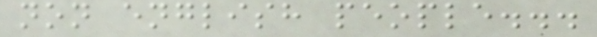non english people...
